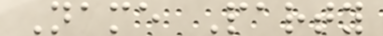Name Party
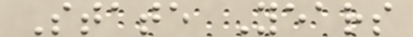State Years
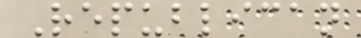Republican
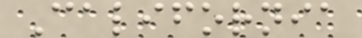California
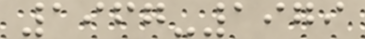1967-1979
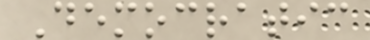Democratic
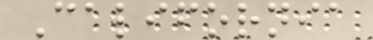California
